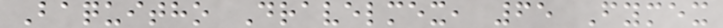Baquitho Dravelmex, 65 Fymex
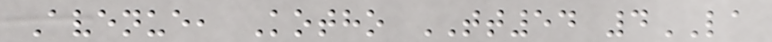Avenue, Kotho TT54 4LA
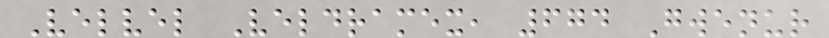Velvel Veldramex, 674 Gwenur
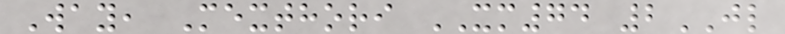Way, Mexthori XM74 2JL
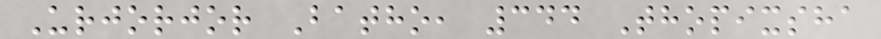Urjorjor Batho, 344 Thopixsha
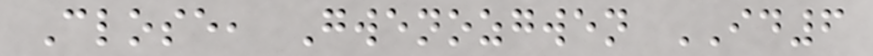Close, Gwenozgwen ID6
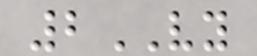2VY
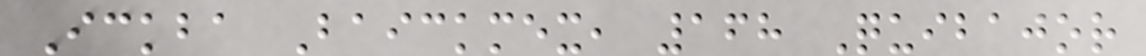Ickba Baickmex, 168 Quibajor
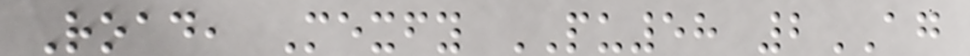Road, Mexfy PU58 2AG
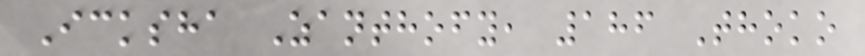Icksha Zanthofy, 186 Thoko
